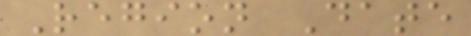Region Date
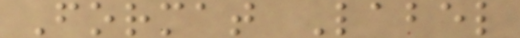Format Label
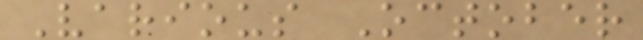Various October
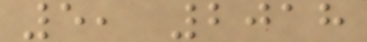5, 2018
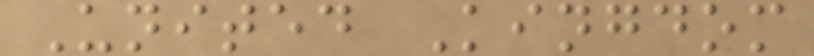United Kingdom
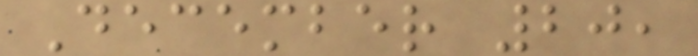December 20,
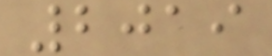2019
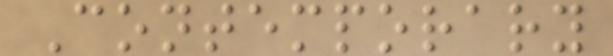Contemporary
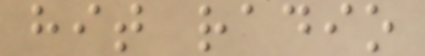hit radio
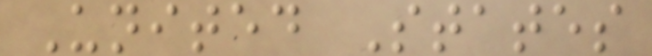United States
